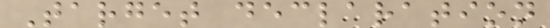Target declaration
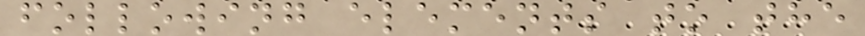following elements to the
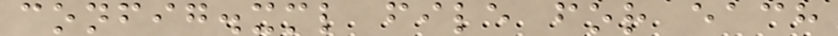config.xml file for each
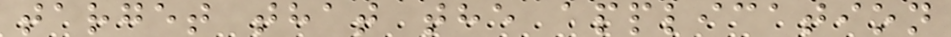target that the application
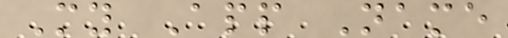My App Name
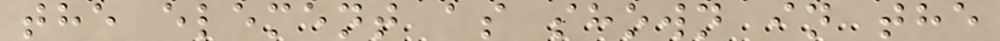the element as shown in the
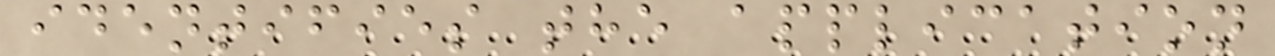identifies the application
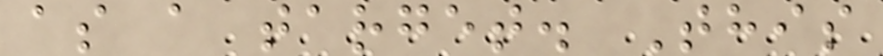as a target. This
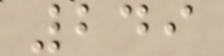249
